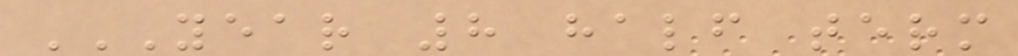YEAR 8 HALF TERM
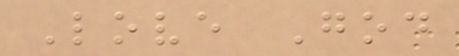Love God
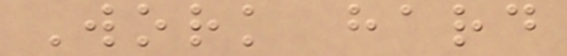Work hard
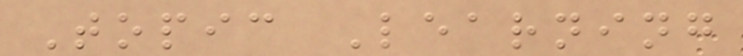Topic Learning
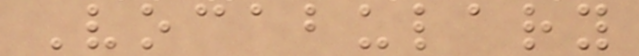Vocabulary
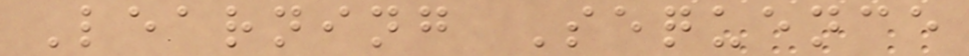Learning Sequence
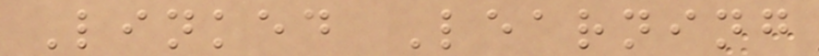Linked Learning
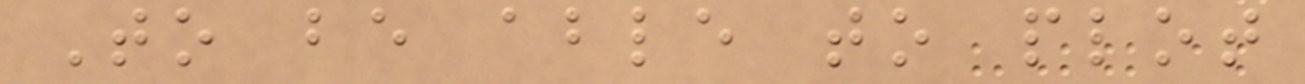To be able to plot
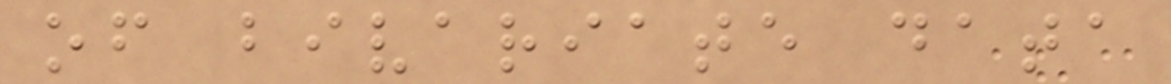of bivariate data
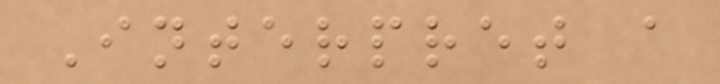Interpret a
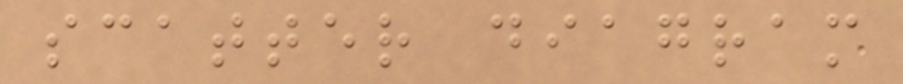scatter diagram
